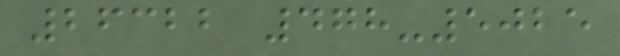26322 478-5025
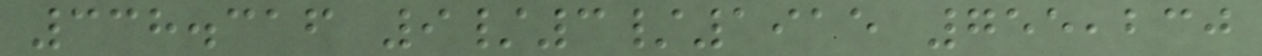338.316 9/3/1915 755,230
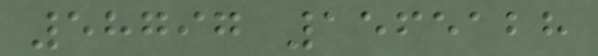58797 1565128
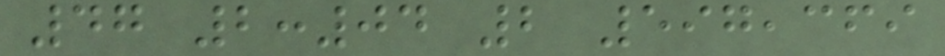47 2:04 2 597,369
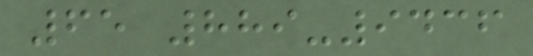65 889-9436
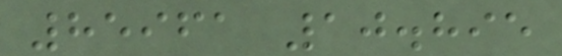85961 10.895
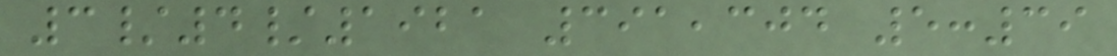3/4/1921 391,304 5:39
